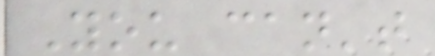You can't
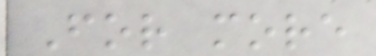For more
